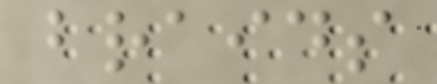braids
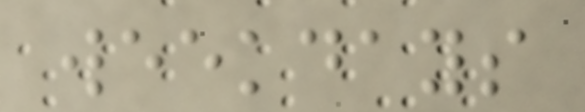weekdays
